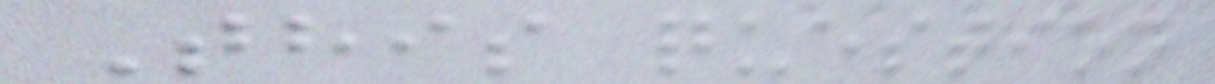This question
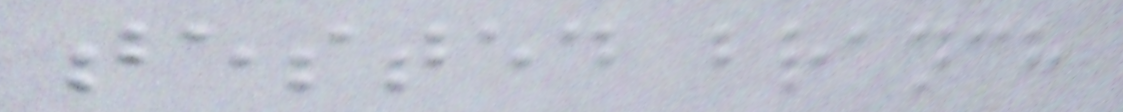tested branch
